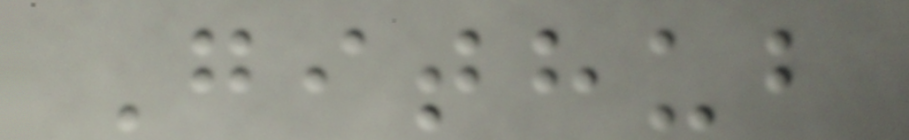Github
